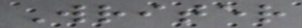Writer
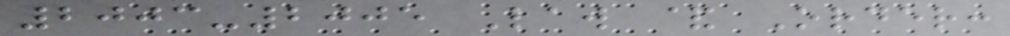2003-2005 Law & Order:
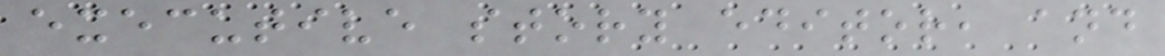executive story editor, and
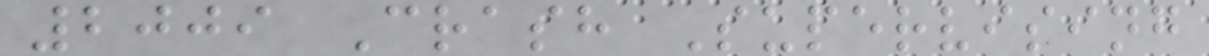2009 Crash Supervising
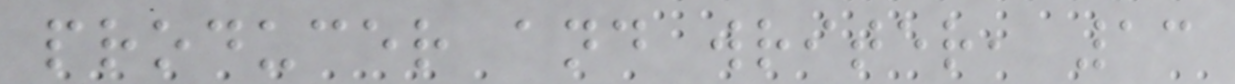producer and writer, 13
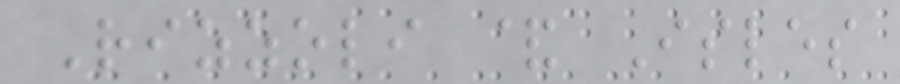Rizzoli & Isles
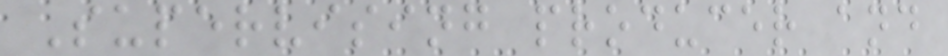Supervising producer and
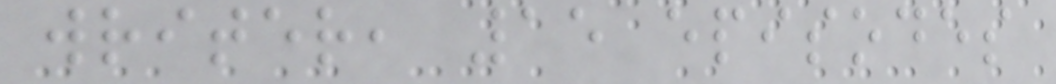writer, 15 episodes
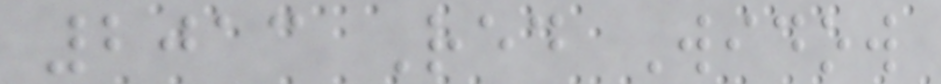2013 Red Widow
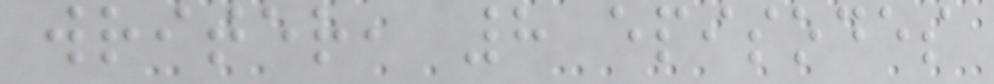writer, 8 episodes
